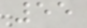55
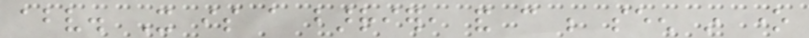above. It is a barrier, and can be seen in one
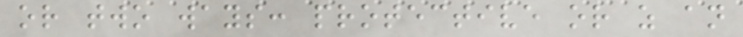or two ways: protective or as an
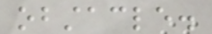obstacle.
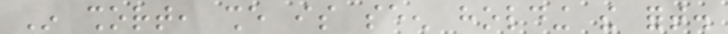In short, she is seen holding the fort.
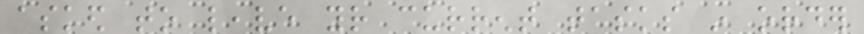asked to leave your current tasks in order
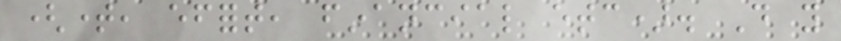(time, effort, financial etc). Do you
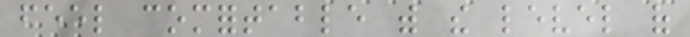feel comfortable with the level of
